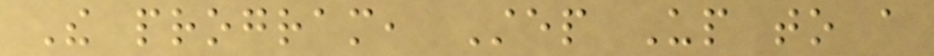The program, Step Up to a
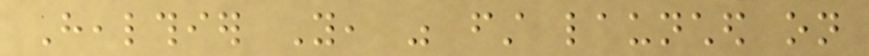Healthier You, was first launched on
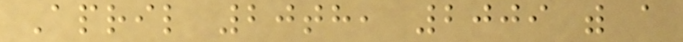April 20th, 2009 with a
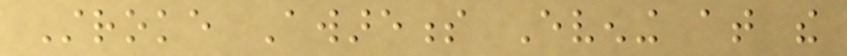Stroke Awareness Evening at the
